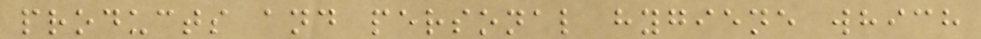products and personal hygiene which
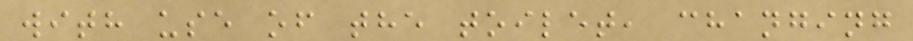with use of the toilet, changing
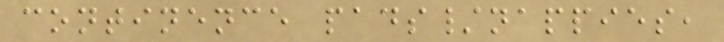continence pads/nappies,
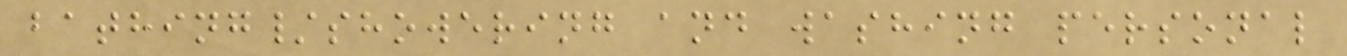bathing/showering and washing personal
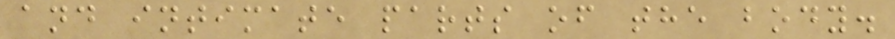and intimate parts of the body.
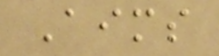Aims
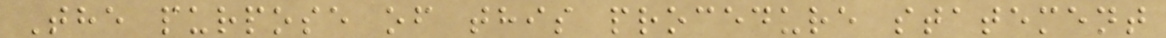The purpose of this procedure statement
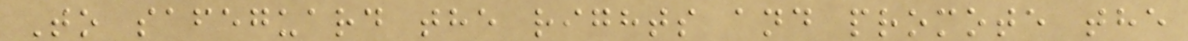To safeguard the rights and promote the
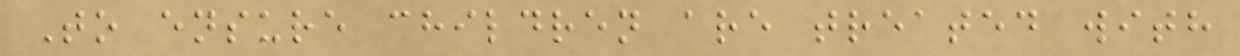To ensure children are treated with
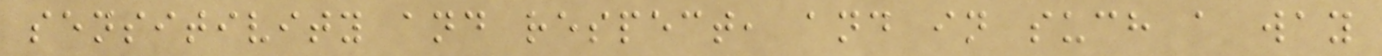sensitivity and respect, and in such a way
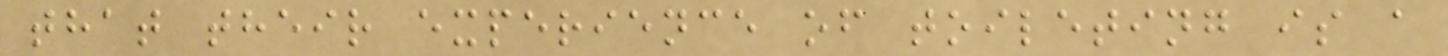that their experience of toileting is a
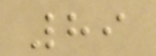89
